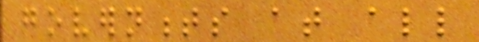governments at all
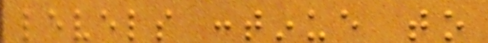levels continue to
